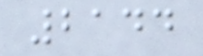2144
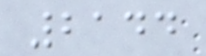2144
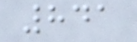841
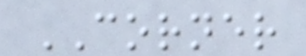CORNER
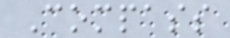Compass
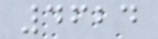4624
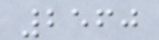2560
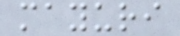mayuri
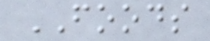FOODS
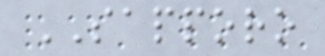SAPPORO
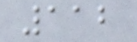112
